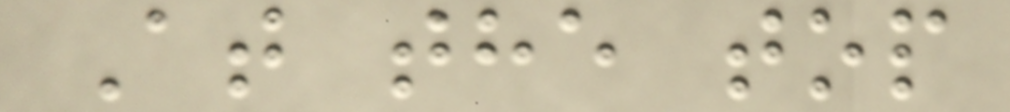At the top
